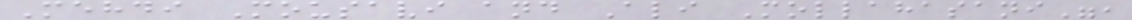Mehdi Mousavi and Ali Mollahasani",
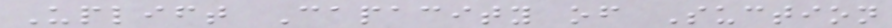Uplift Capacity of Suction
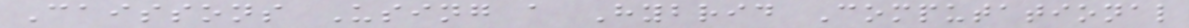Caissons Using a Hybrid Computational
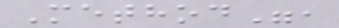Method",
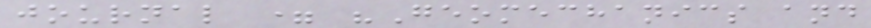journal = "Geomechanics and
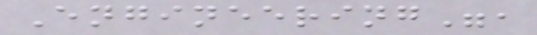Engineering",
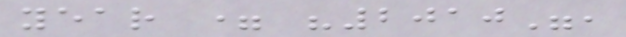year = "2010",
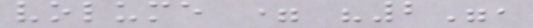volume = "2",
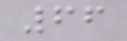66
